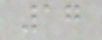17
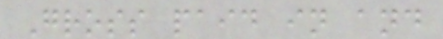Gross paid in and
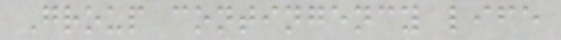Group contingency life
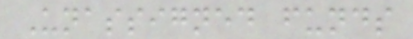Unassigned funds
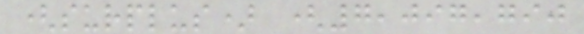(surplus) (7,097,790
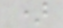)
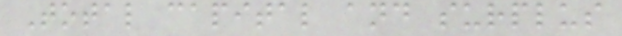Total capital and surplus
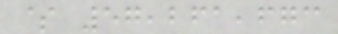$ 57,261,673
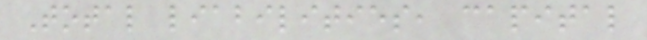Total liabilities, capital
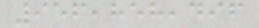956,858,496
